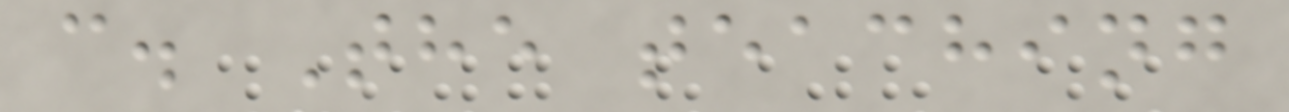c. The teaching
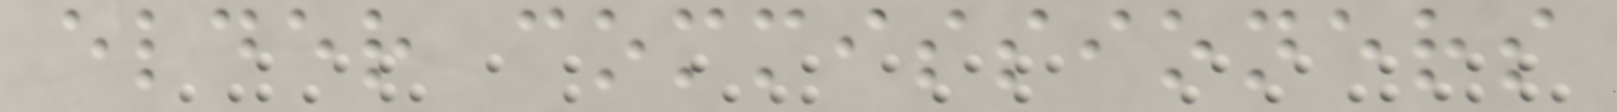elder commissioners
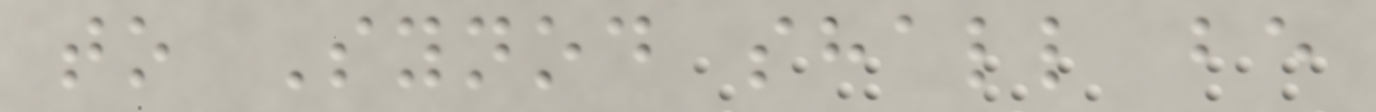to Synod shall be
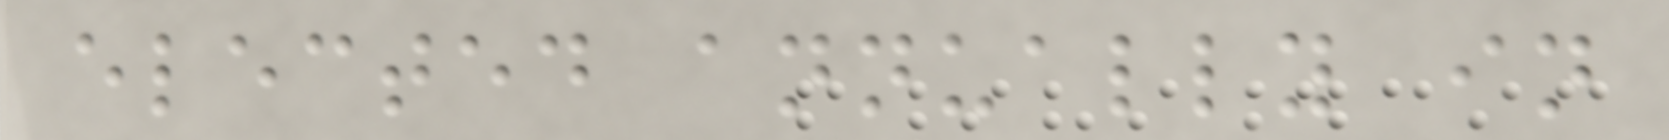elected annually in
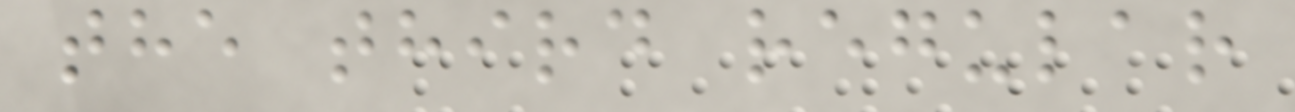the third regular
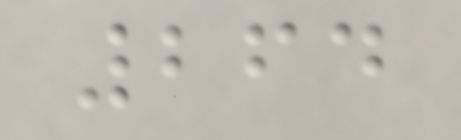264
